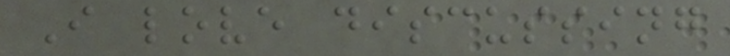I love discussing
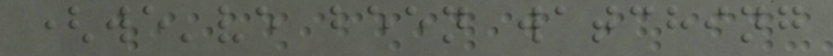(we've been watching
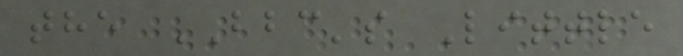the BBC's Little
